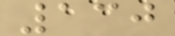130
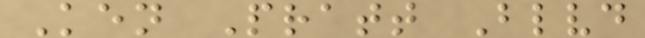Ken Pratt Blvd
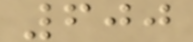600
